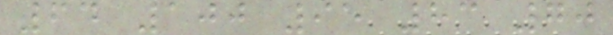64 100 95 83 70
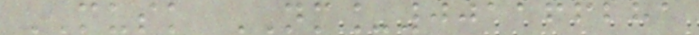MUSK NM_001166281
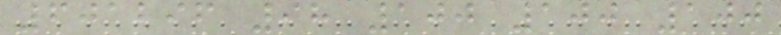601296 98 100 100 100
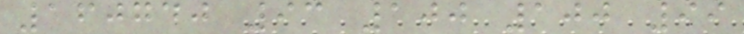160740 93 100 100 99
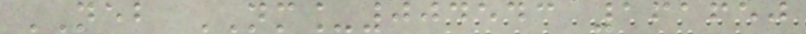NEB NM_004543 161650
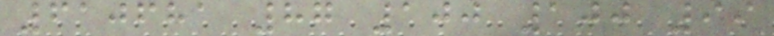610681 87 100 100 99
